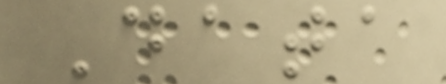Data
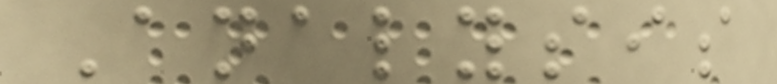Analysis
